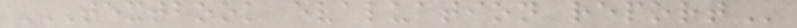TEXTBOOK EVALUATION REPORT
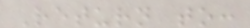Return to:
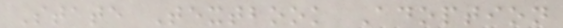State Textbook Adoption
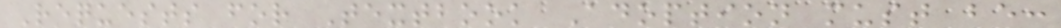Requests for Textbook Adoption must be:
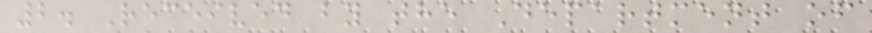2. Received by the Department of
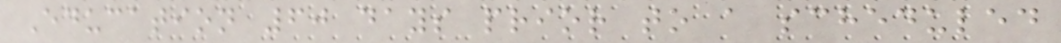Education 60 days prior to a scheduled
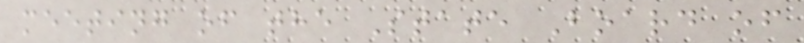meeting of the State Board of
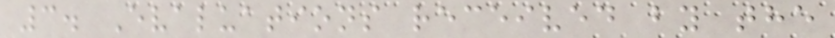3. Evaluations received by the
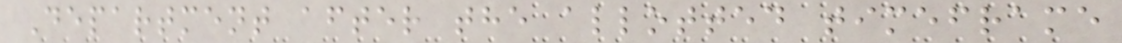Department after the allotted timeframe
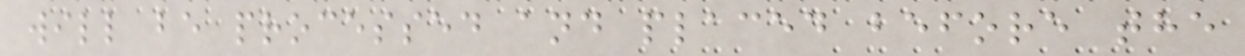will be processed and placed before the
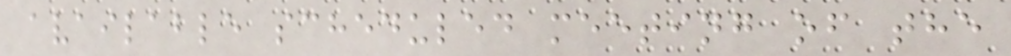available scheduled meeting of the
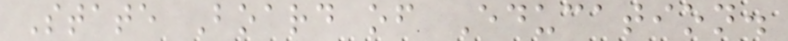State Board of Education.
